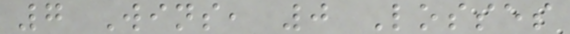7 Wins, 0 Losses
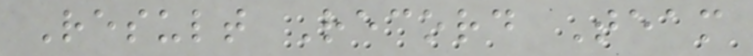Result Record Team
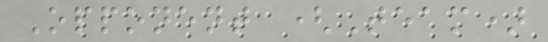Opponent (Team)
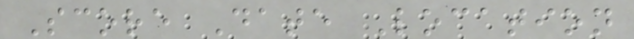Score Date Location
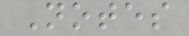Notes
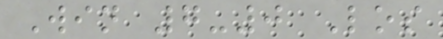Win 7-0 Los
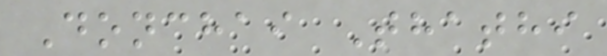Donchai Thathi
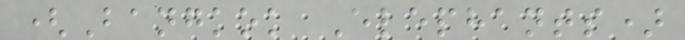(Bangkok Elephants)
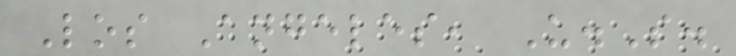Los Angeles, U.S.
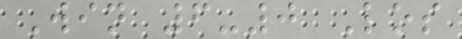Win 6-0 Los
